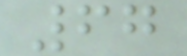67
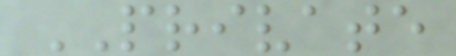PRIVATE
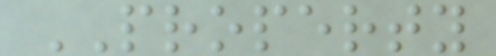PROPERTY
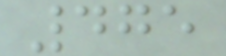475
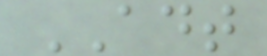ADT
